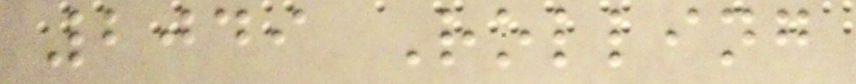2049 Rolling
